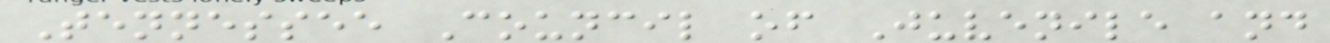Tennessee Council of Juvenile and
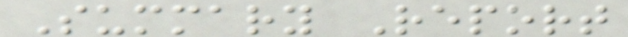Summary Report
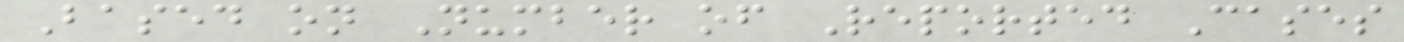Based on Number of Reported Cases
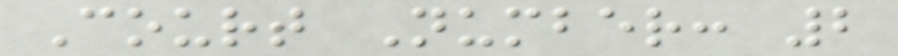Court Number: 2
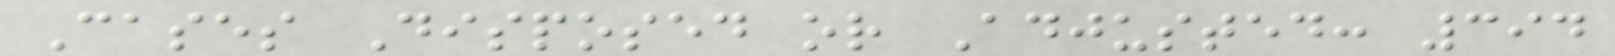Cases Disposed or Adjusted: 394
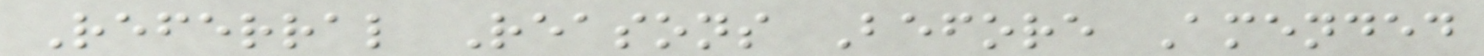Referral Reasons Before Amended
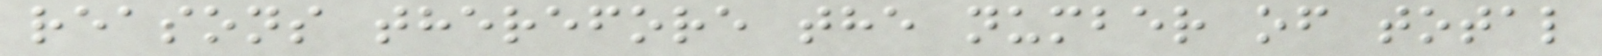reasons therefore the number of total
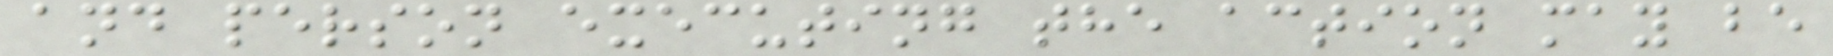and person executing the action may be
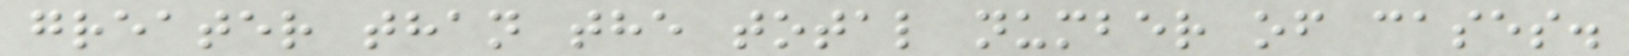greater than the total number of cases.
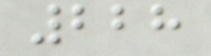228
